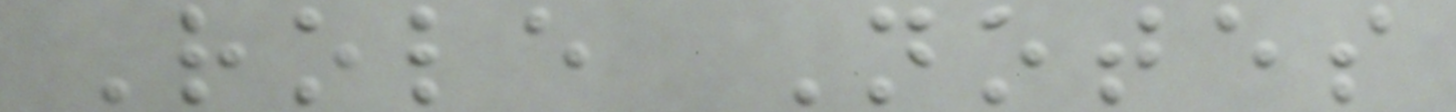Role Notes
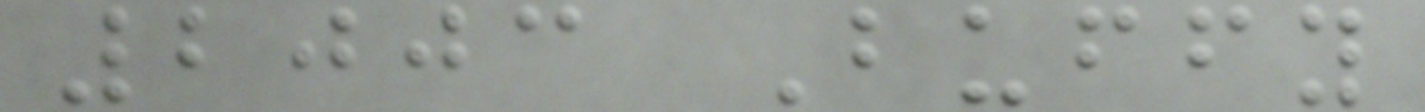2003 Buffy
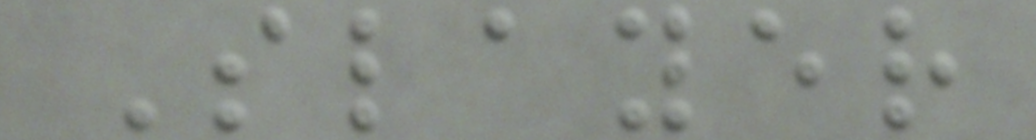Slayer
